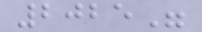2025"
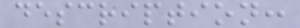description:
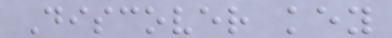Discover key
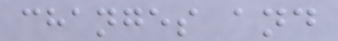changes and
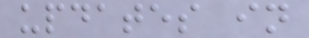updates in
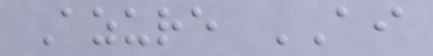Azure AI
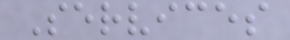Services
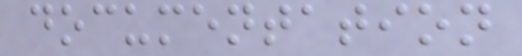documentation
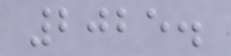2025.
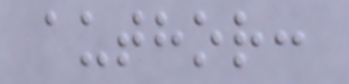author:
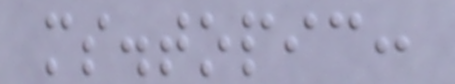ms.topic:
